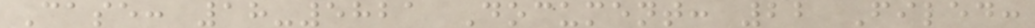Case: 18-5821 Document: 22 Filed:
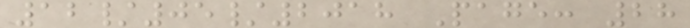12/05/2018 Page: 28
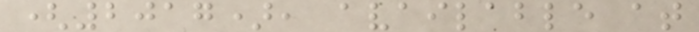(2017), available at
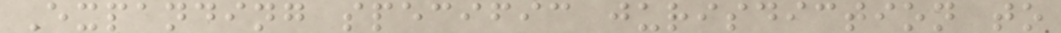Expanding specific jurisdiction to
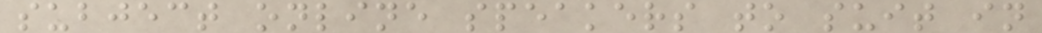subject online speakers to suit in
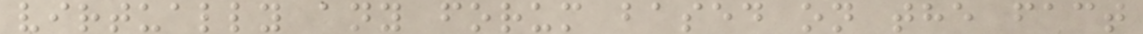virtually any forum based on the fact
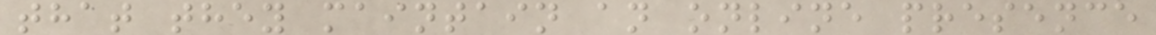that they maintain an online presence
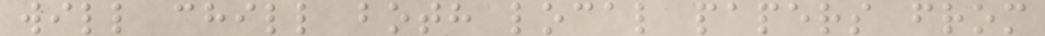will chill both local papers from
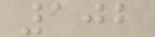102
